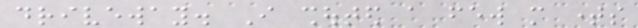driveway. I shouted a few more times
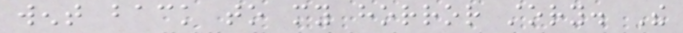went back to my horror story. The
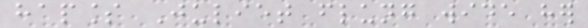hapless Juliet flung wide her
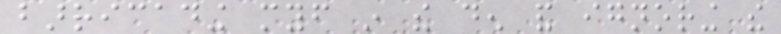barricading myself in the den and ignoring the
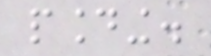pounding.
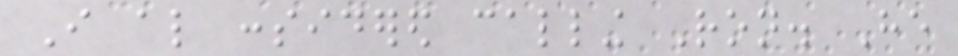I also considered calling Ron. He
